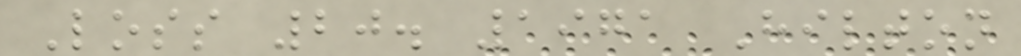Loss 20. 1971 Hilton
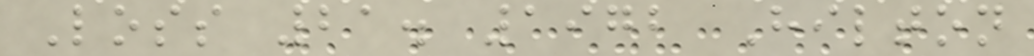Loss 21. 1972 Hilton
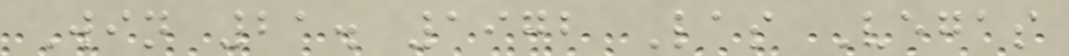Win 21. 1972 Las Vegas
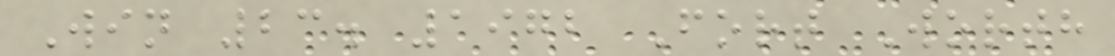Win 23. 1972 Fort Worth
